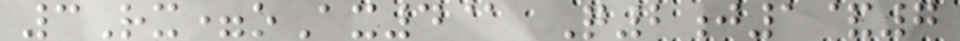3Rx=oAx4@ Q2j1&7
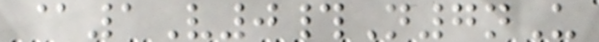@1V0#N7nU
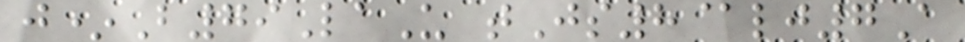j*B79LaU tJs8@lj7A
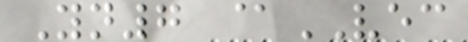Yn7 @VEC
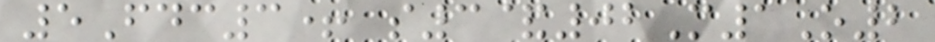5Fdc3+ s3&02M1O2
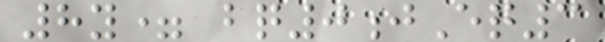8y= bq0jEq3
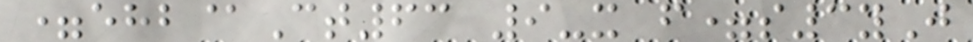=ehb@Ct63 9-x f=s3yJ
